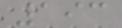193
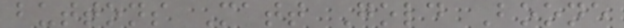buttons Matt Gold Boone
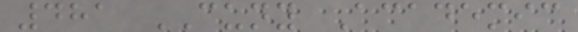481 CUNY Academic
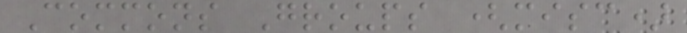Commons Groups (misc)
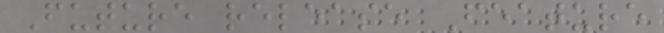Future release Feature
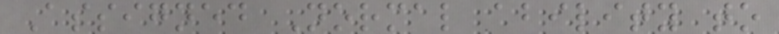Assigned Normal ability to
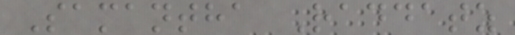Samantha Raddatz
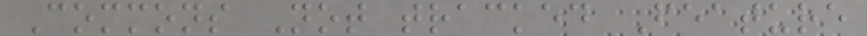Commons Not tracked Feature
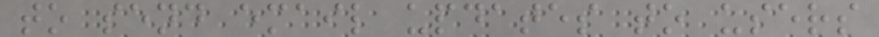to send email updates to users
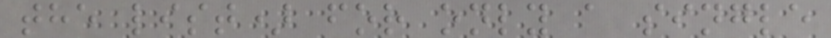the list) for only a single
